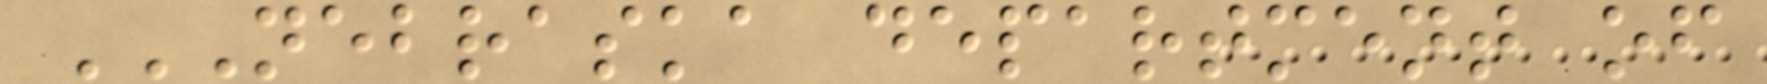NEBRASKA DEPARTMENT OF
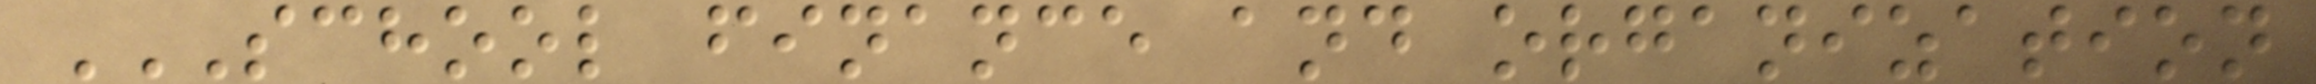SCHOOL FINANCE AND ORGANIZATION
